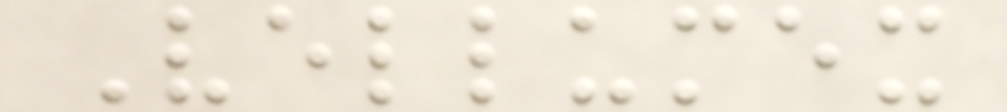Vellumex
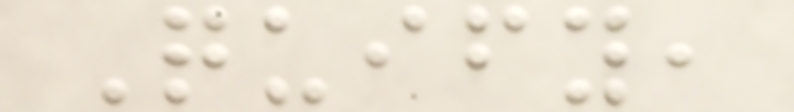Quify,
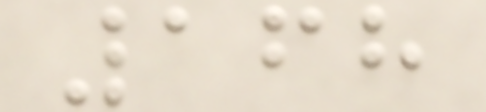168
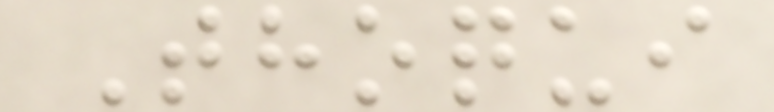Thoqui
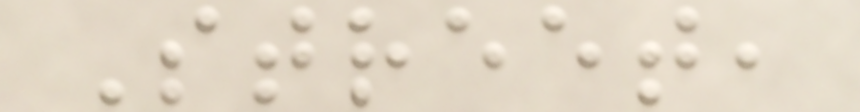Street,
